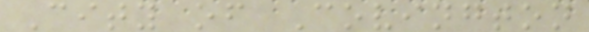City of Covington
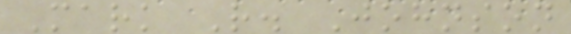Mark R. Johnson
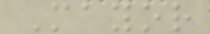Mayor
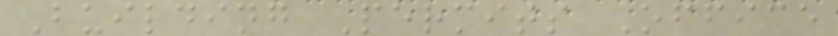Building Permits Office
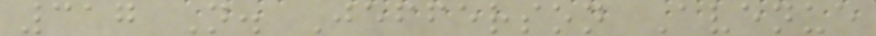317 N. Jefferson Avenue
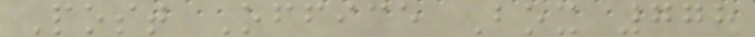Post Office Box 778
